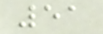51
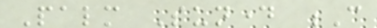Palm Sunday C
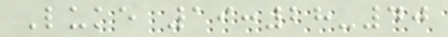Luke 19:28-40
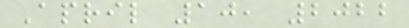April 10, 2022
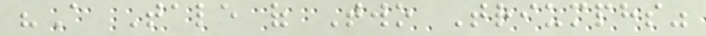"A Tale of Two Triumphs"
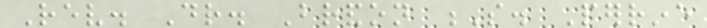Rev. Dr. Brandon S. Perrine
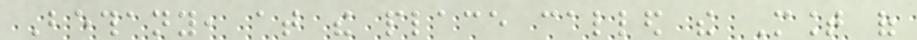Bethany, at the place called the Mount of
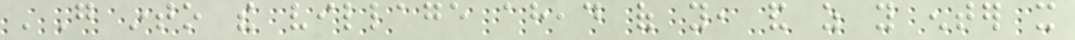'Go into the village ahead of you, and as you enter it
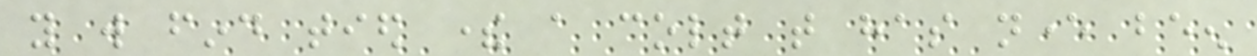you will find tied there a colt that has never been
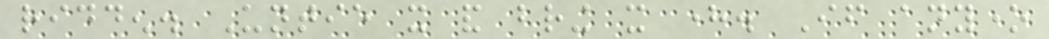ridden. Untie it and bring it here. If anyone
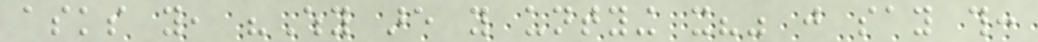asks you, "Why are you untying it?" just say this:
